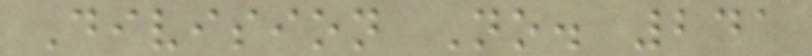Division No. 241
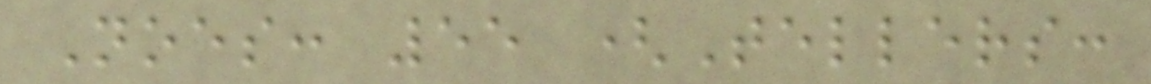Noes: 55 (Tellers:
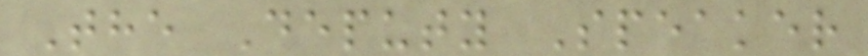The Deputy Speaker
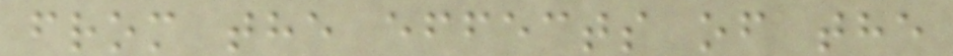from the effects of the
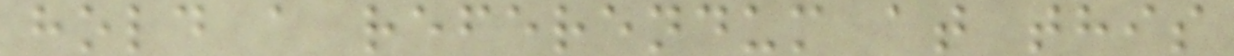hold a referendum at this
